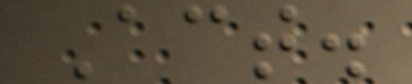Act.
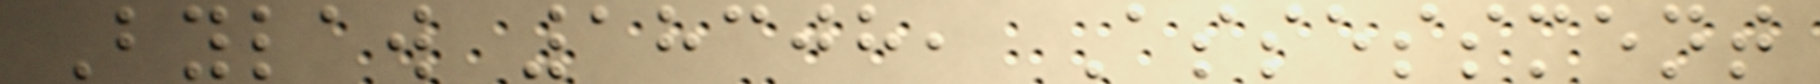Bylaw 18308, Assessment
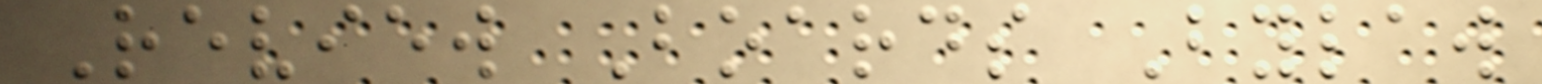Review Boards Bylaw
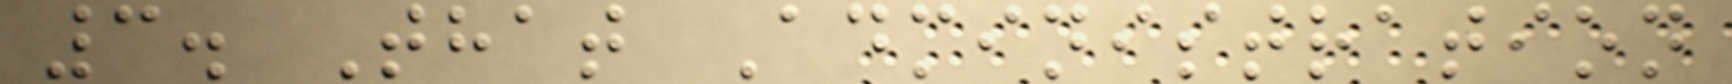3. That Administration
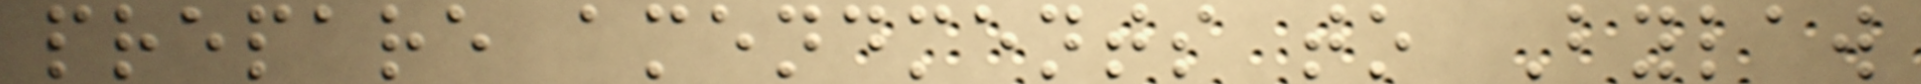prepare amendments to Bylaw
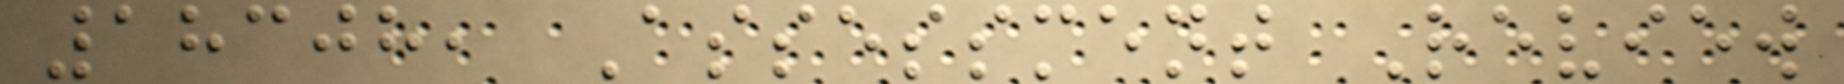18308, Assessment Review
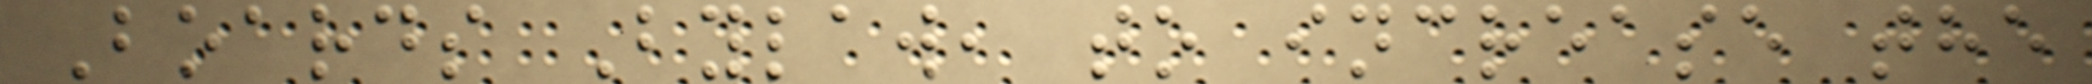Boards Bylaw, to increase the
